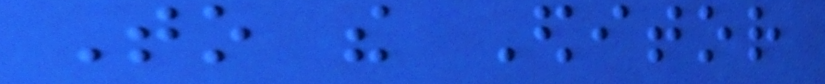To the Editor
